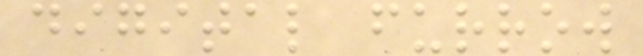digital furrow
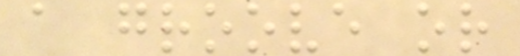a groove or
